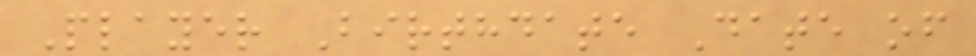Player Birthdate Date of
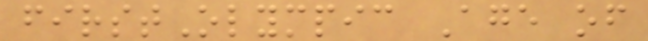firstOlympic Age of
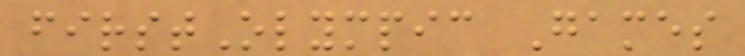firstOlympic Games
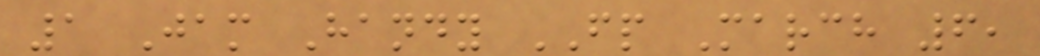1 Jam Handy FP March 6,
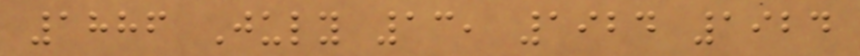1886 July 13, 1924 1924
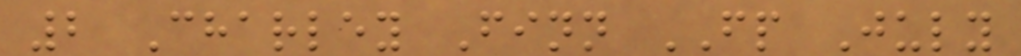2 Charley Finn FP July
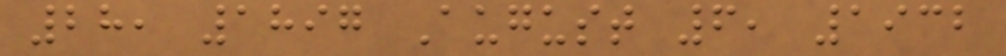28, 1897 August 6, 1932
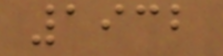1932
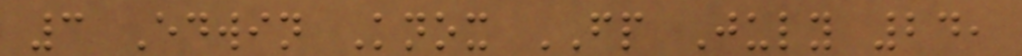3 Edwin Knox FP July 24,
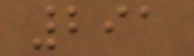291
